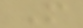M
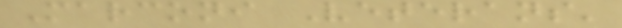Marconi Veterans'
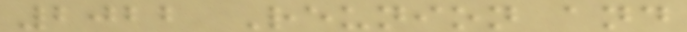2022 Reunion and
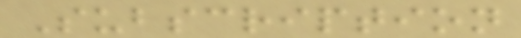Subscription
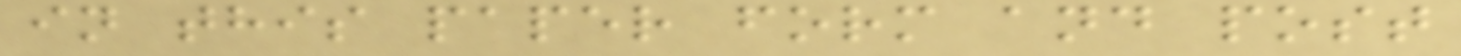in this paper form and post
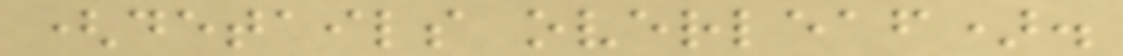(details overleaf).
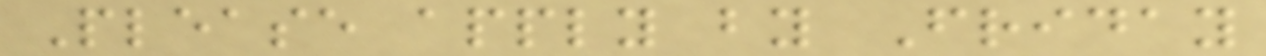Please apply by Friday
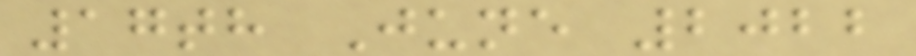17th June 2022
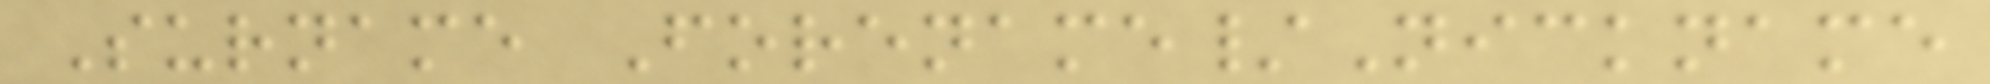Surname Forename/Nickname
